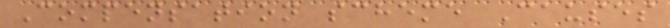Compensation scheme Causes
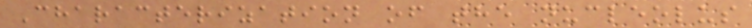Characterization of the nucleolus
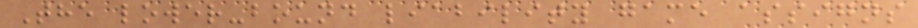The lower-bound liability game assigns
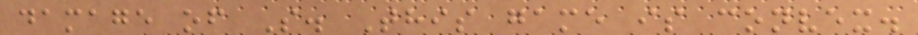damage of S. This game is convex.
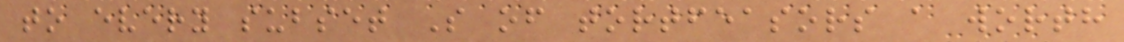to every subset S of tortfeasors a worth
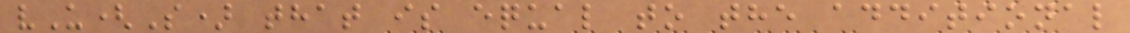vU(S) that is equal to the additional
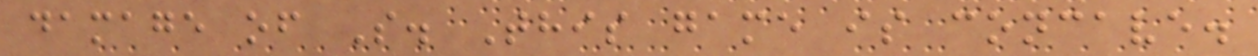damage of S. This game is concave.
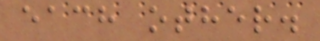each other.
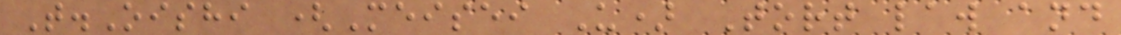T.Oishi (Meisei U) Tort law and
